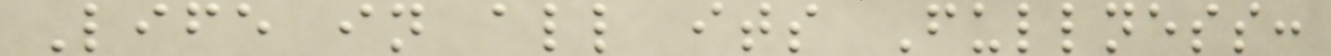Life in all its Fullness:
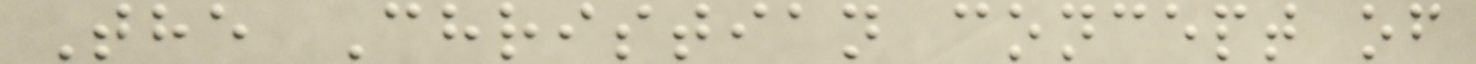The Christian concept of
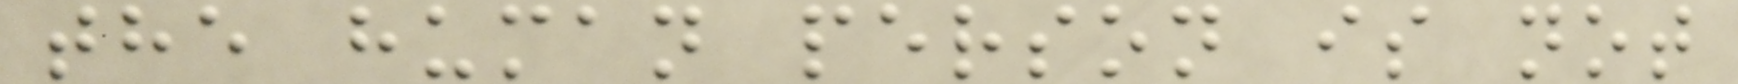the human person is not
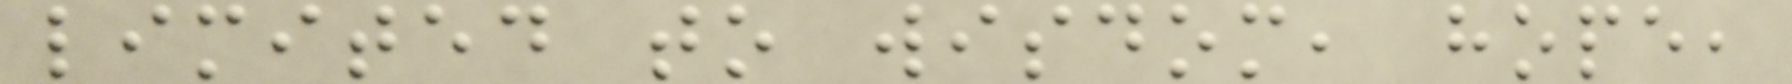limited to wisdom, hope,
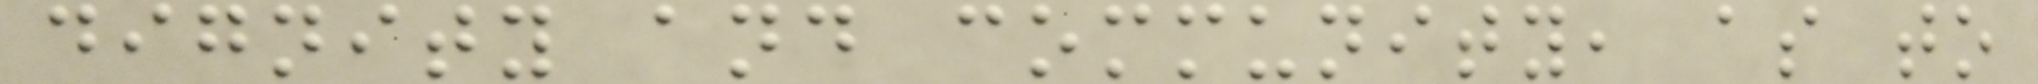dignity and community, as to
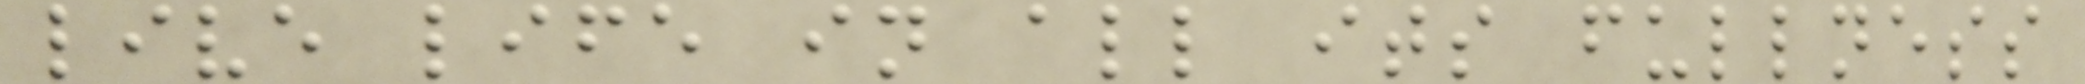live life in all its fullness
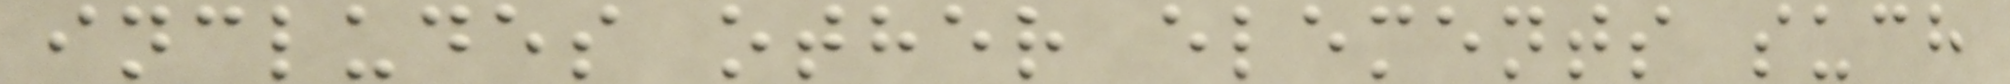includes other elements such
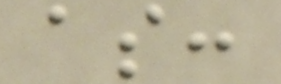as:
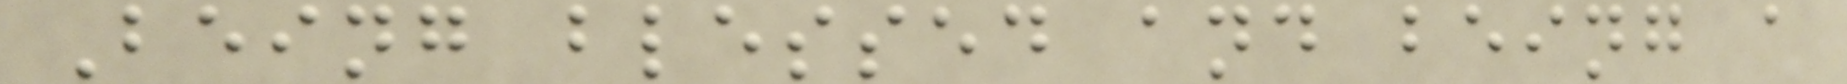Being blessed and being a
